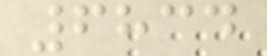6834
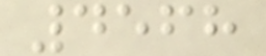4568
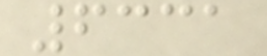6331
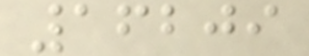16209
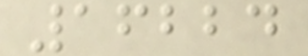16224
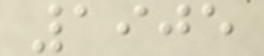1905
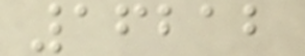16212
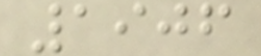1906
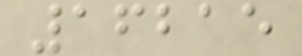16215
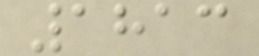1813
